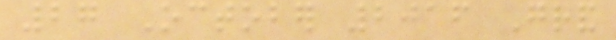27 October 2016 Grand
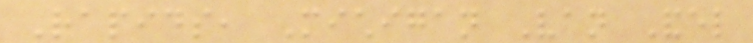Rapids, Michigan Van Andel
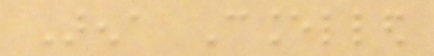Arena Cancelled
